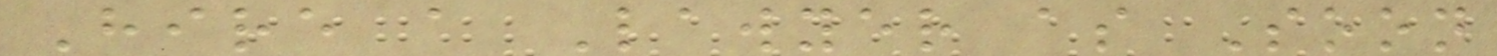Hire a Lawyer as Soon
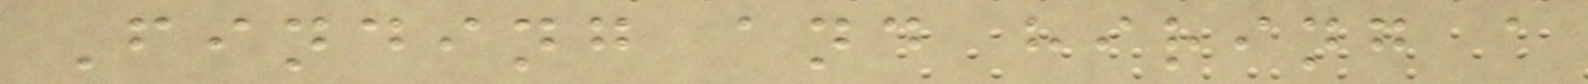Finding and hiring a
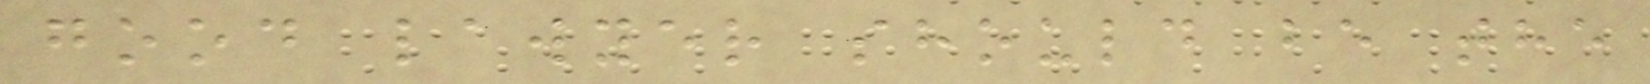good lawyer should be the
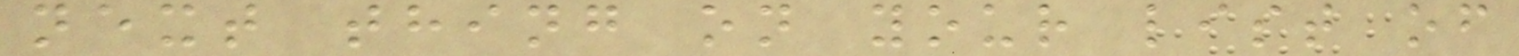next thing on your list of
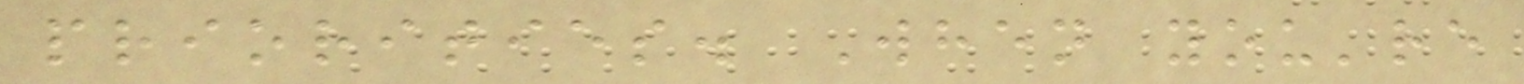priorities. When you're
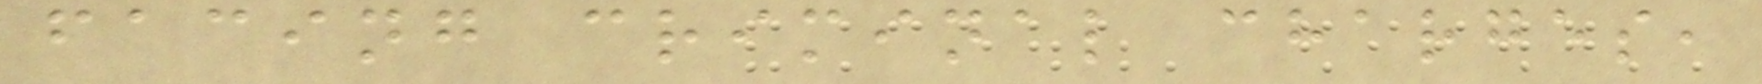facing criminal charges,
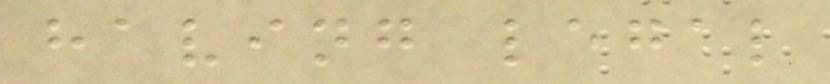having legal
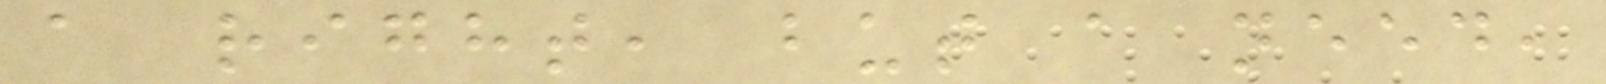a right, but a need,
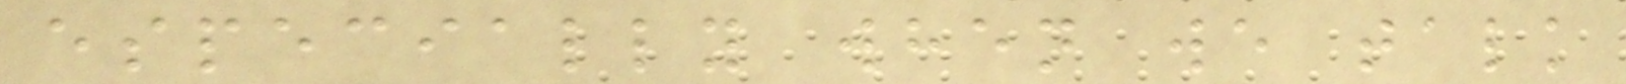especially when we talk
